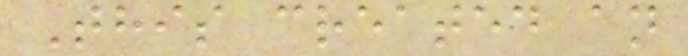This created an
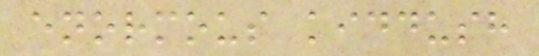enormous kiddush
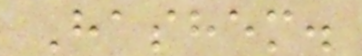Hashem.
